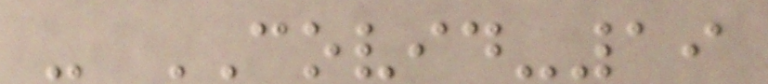- COVID-19
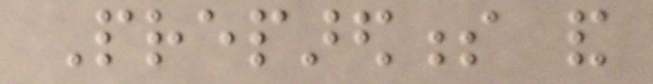Preparedness and
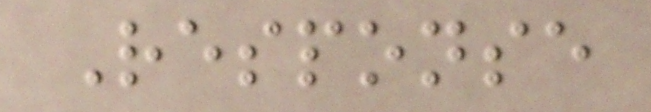Response
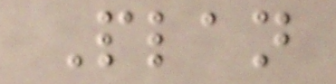Plan
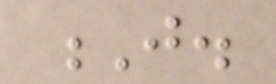J.
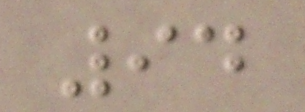94
